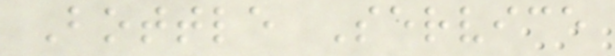Bottle Service
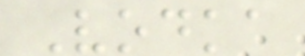Vodka
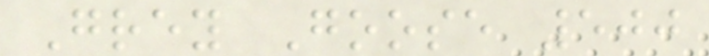Grey Goose 500
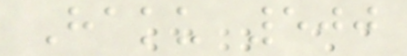Haku 500
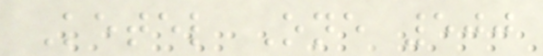Ketel One 500
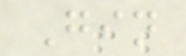Gin
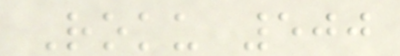Roku 500
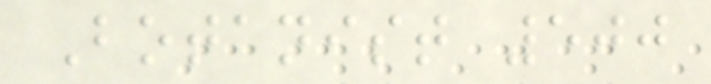Botanist 500
